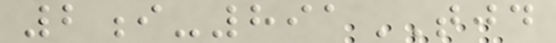2i-891TJD
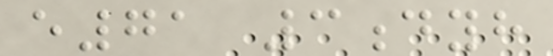e71 3dyh
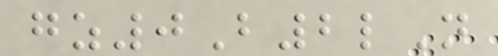gz0B2lN
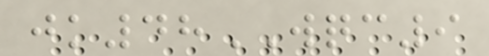jk48WQC9
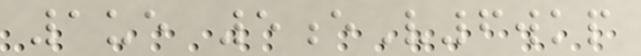1ue 5eV6wkp
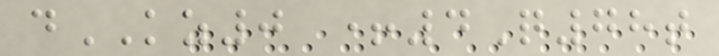dKZ0 +4Q78t
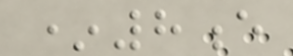*8e
